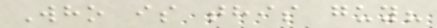Who is this guy?
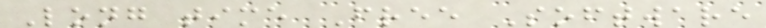Long time Free Software
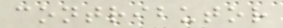contributor
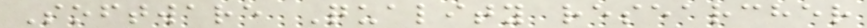Software Quality researcher
